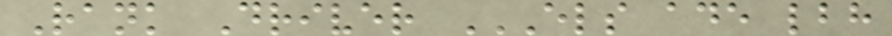Rank Driver ELS ADE LBH
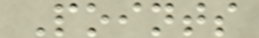Points
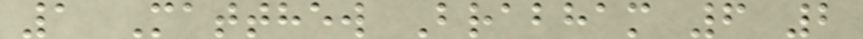1 Matthew Brabham 6 2
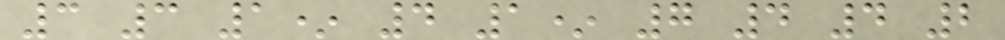3 3 1* 4 1* 7 4 4 2
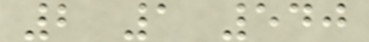2 1 540
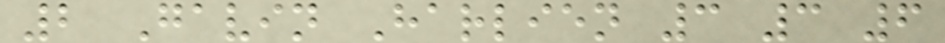2 Gavin Harlien 3 3 6
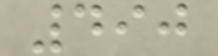490
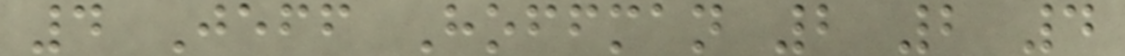4 Jeff Hoffman 2 2 4
